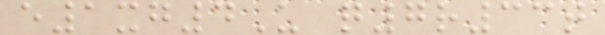e1xg4U q7r33t
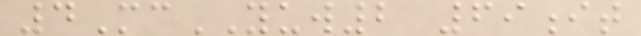4McYUW2 69it
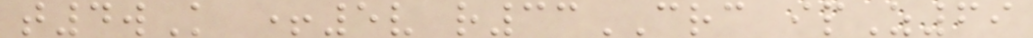t4wK +5v r33CRC ipZ69
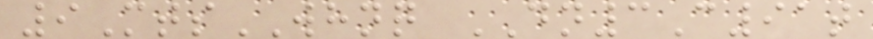9MtsWHNQ DN3C91t
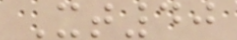Xt40
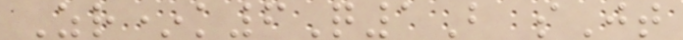Zr*k6Q1B sJt
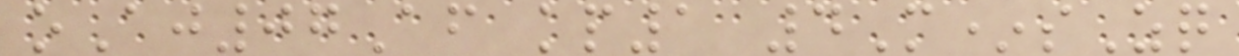oAj07Af kp1 4M*sZq
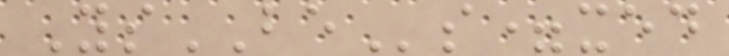YsBEs=xed
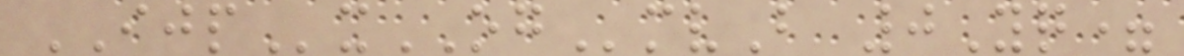IJPxOGmvB 0Yq=
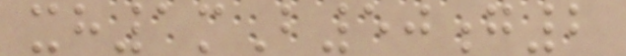xh1mB50g2
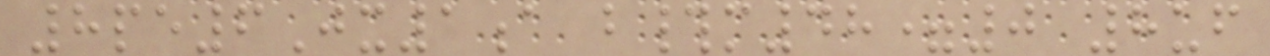8pe6Jx1a b#m48=0 8uf
